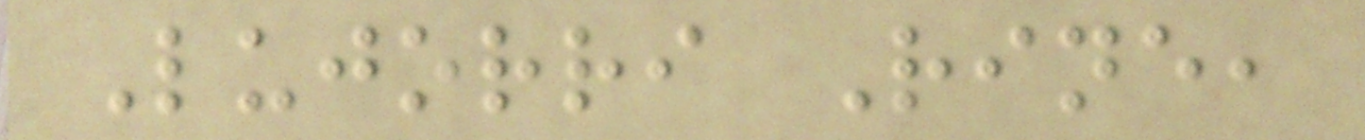Lujorri Rine,
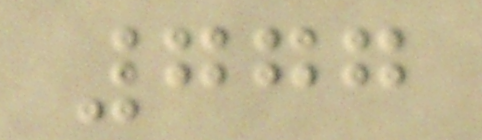777
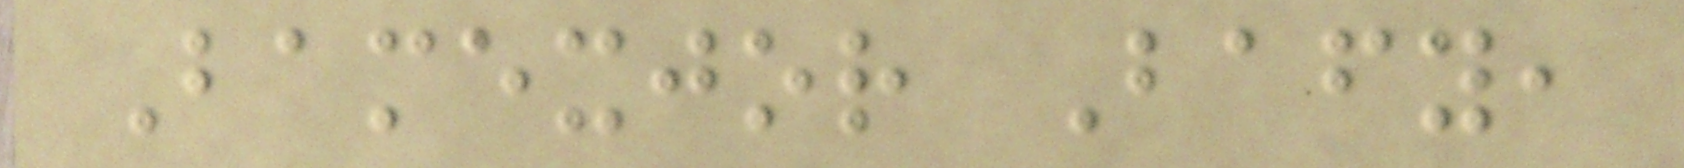Bamexjor Bafy,
